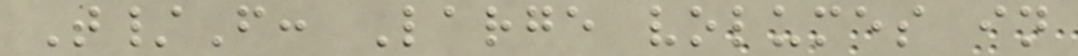T/F: Large volumes in
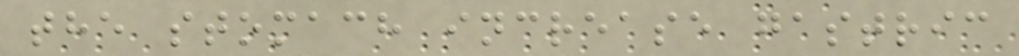the stomach increase gastric
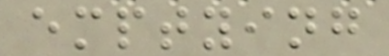emptying
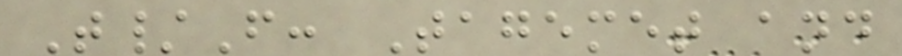T/F: Tagemet and
